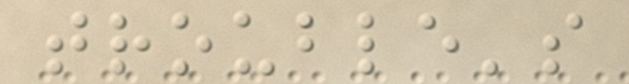trouble's
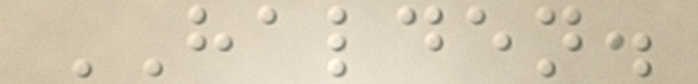HALDEN.
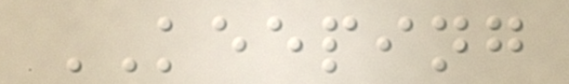KEEPING
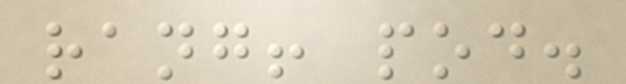rang! pod.
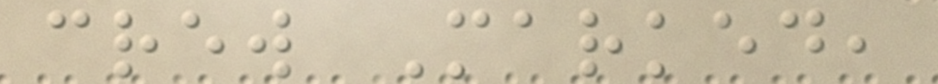crew Marked,
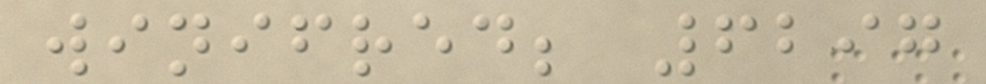winifred; 6297
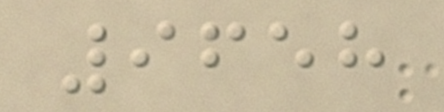9658
